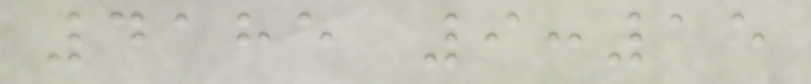4185 9:15
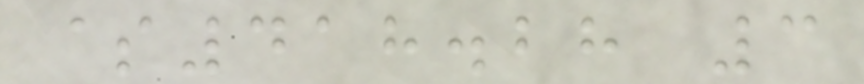$418.28 3
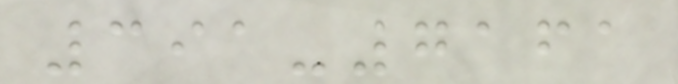391-7161
